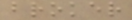broker
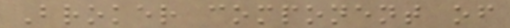Broker component of
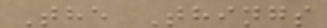The Things
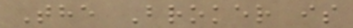The Broker is
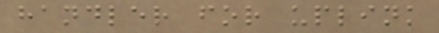handler for uplink
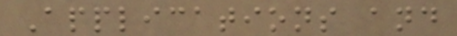Applications and
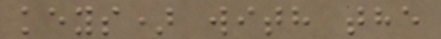keys) with the
